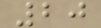20
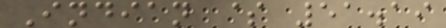Indian $ 51.19
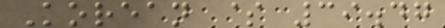Korean $ 39.47
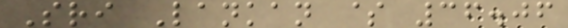Sri Lankan $ 36.06
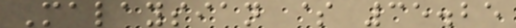Malaysian $ 35.25
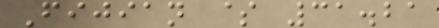Fijian $ 31.21
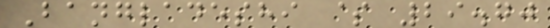Bangladeshi $ 29.70
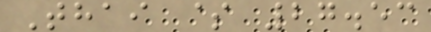Thai $ 27.53
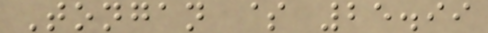Tongan $ 25.99
